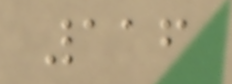116
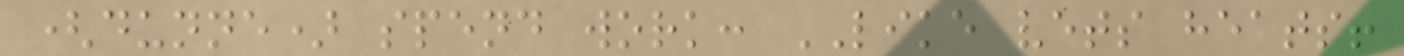(dunne) spend work: LIKE vets heats!
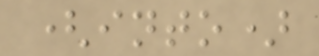(into)
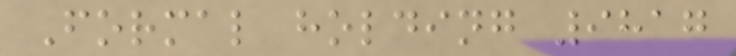Formal holding 9817
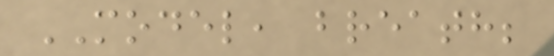MODEL, breath;
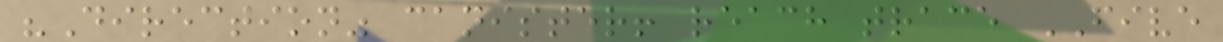"Direction" canister! reach trace FIVE
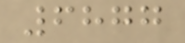6877
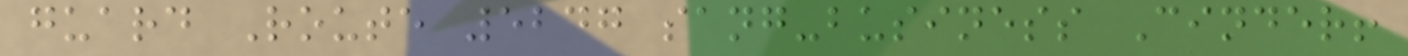guard Route 5247 sang-business Cinder!
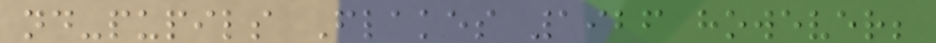nd-pupils Flakes 1926 however;
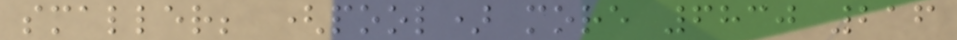smaller; (pool) more 6830 216
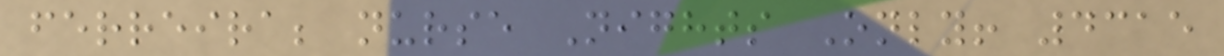ferreira; nurse Nights Only! 4315
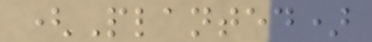(Planted)
